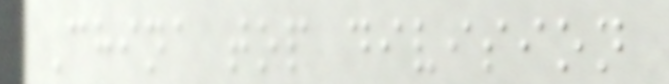China top division
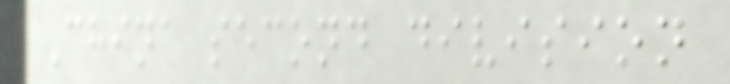China second division
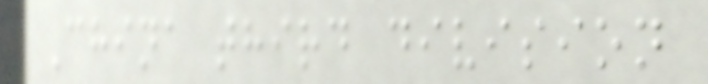China third division
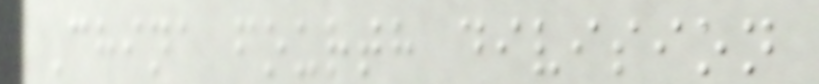China fourth division
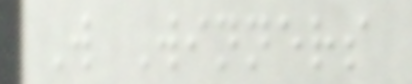W Winners
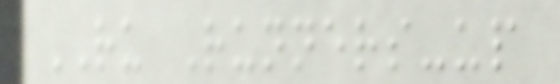RU Runners-up
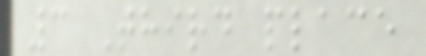3 Third place
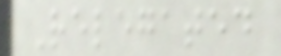Relegated
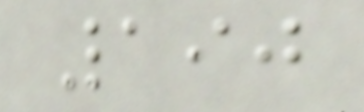190
